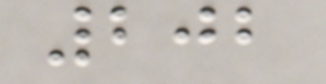202
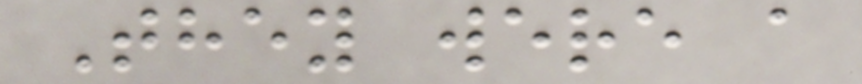They were a
